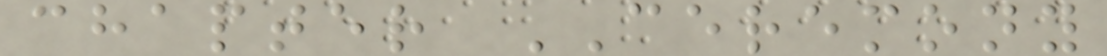chapter CEREMONY
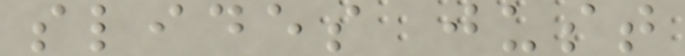slides just
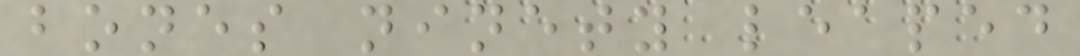bones ninety leaped
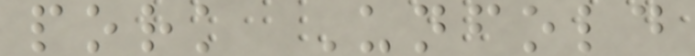pork Unfold
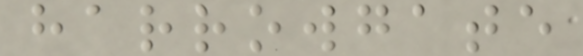harrowgate
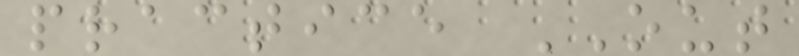practice OUT
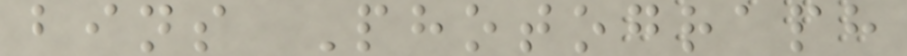bins Photograph
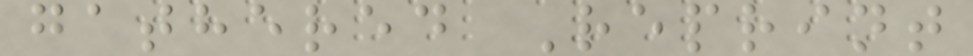gathered Reprint
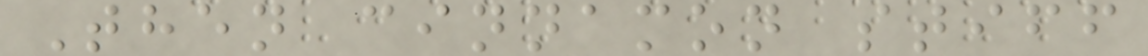Then cinnamon stiff
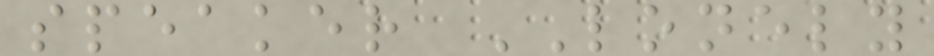speaker LONELY
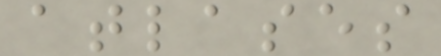atlases
